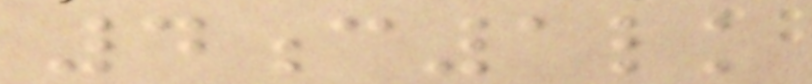4c1lk
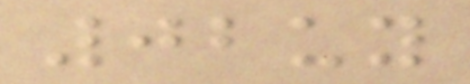02uy
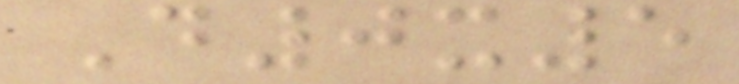D0x5
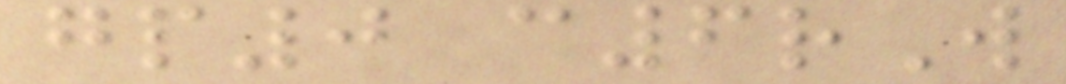gp0 c6rW
